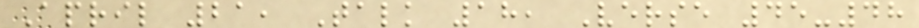April 21, Talk 18, Verse 45-48
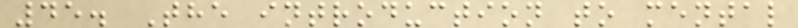45. The introduction to mental
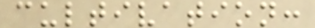cultivation:
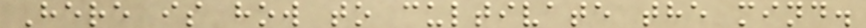Here is how to cultivate the mind.
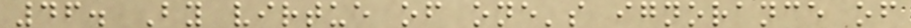46. By virtue of one's ignorance of
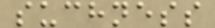suchness
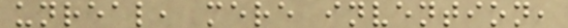unreal, mere invention,
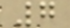7
